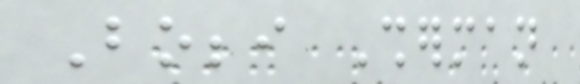Bobbi Sherman
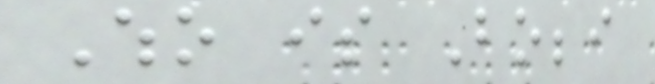Who is Bobbi
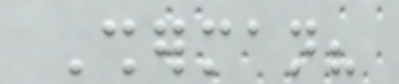Sherman?
